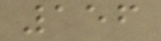156
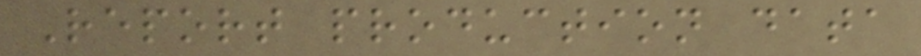Report production data
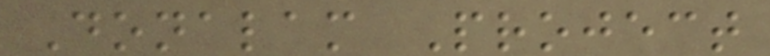Donalam Project
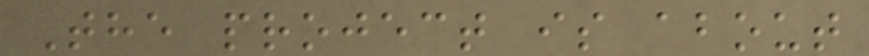The project is about
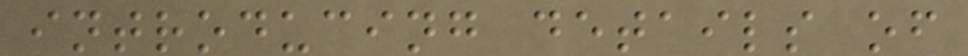introducing details of
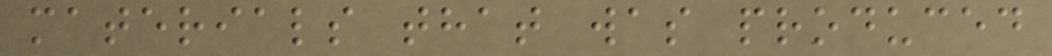materials that was produced
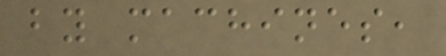by machines,
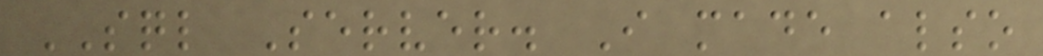SQL Server. I made also
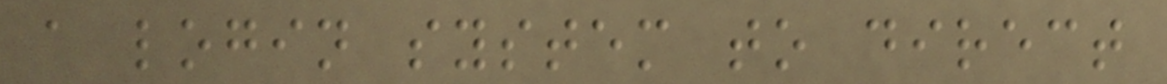a login system to direct
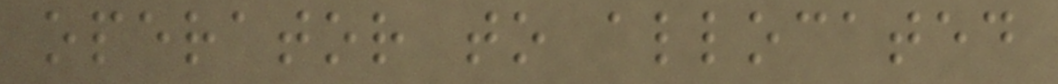operator to allocated
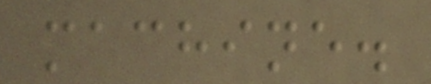machine.
